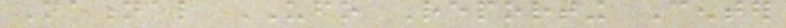National UFO Reporting Center
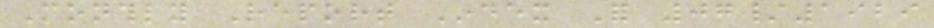Monthly Report Index For 07/1929
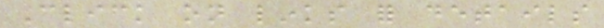Click on links for details
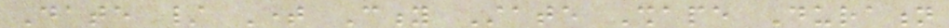Date / Time City State Shape Duration
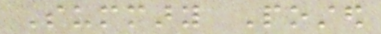Summary Posted
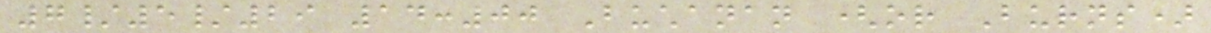7/5/29 14:00 Buchanan (or Burns)
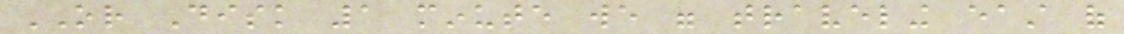OR Disk 1 minute we were traveling east of
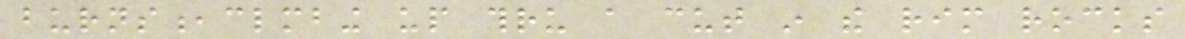burns,clmbing up thru a cut in the rim rocks
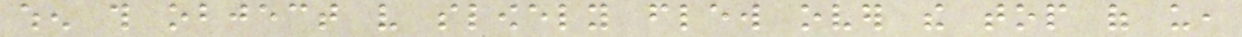when this object very slowely flew over the top of us,
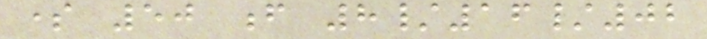some 50 f 8/16/02
